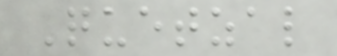Quetzal
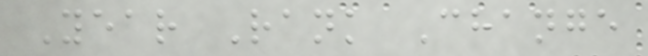Year Rank Change
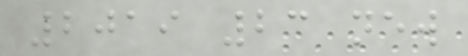2019 23 new
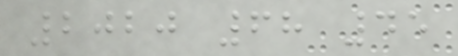2020 68 45
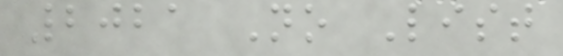2021 No List
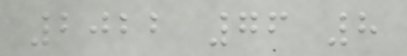2022 76 8
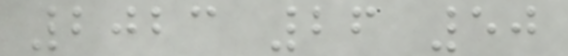2023 26 50
